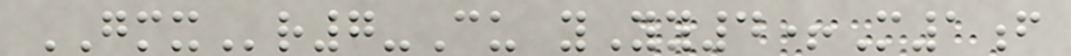GMXr7-Cu yYy4+M1f
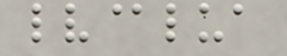lv@lua
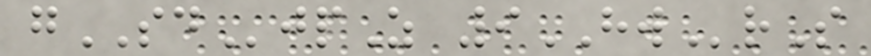gSDjpZ 9HWrS
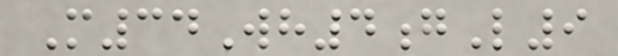M34Wh4gL9
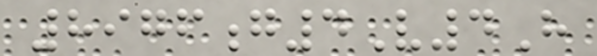8976g4V4H
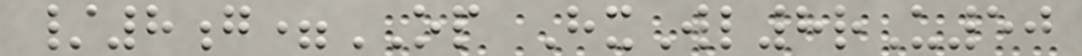/8g=OP HxWl8rU50
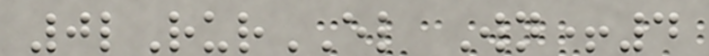0lRurEL Wn+4
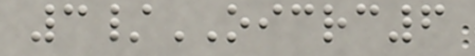3/OICRC6
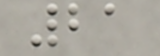21
